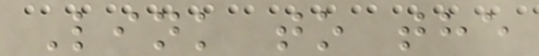Link to the
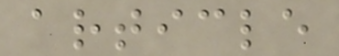article
